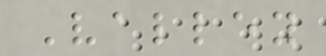Valley
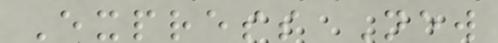Express New
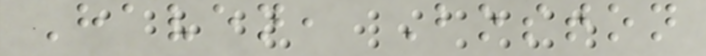Haven, Boston
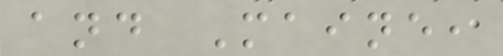and Maine,
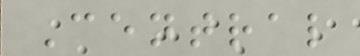Central
